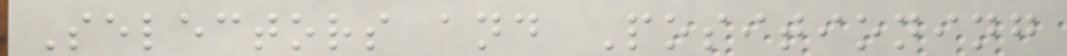Selectors and Positioning
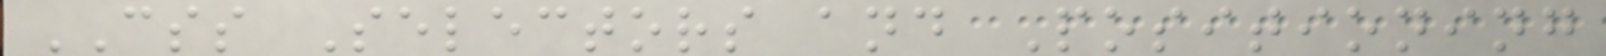CSS Selectors and Positioning
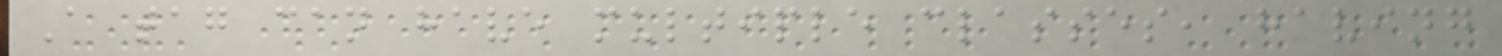A tag can have multiple classes, having
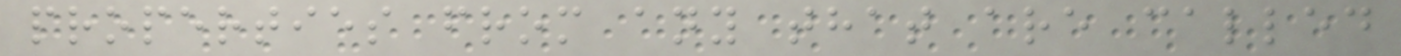properties from any that are called
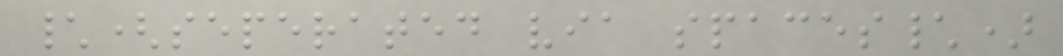\(seperated via spaces\)
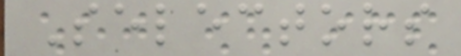Selectors
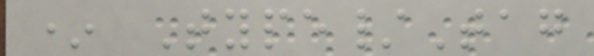* Type/Tag
